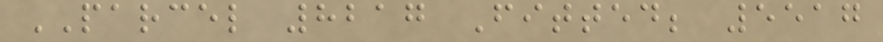PARCEL 8217 Fitted; 5517
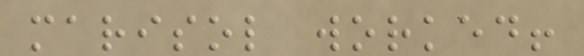marisol worked!
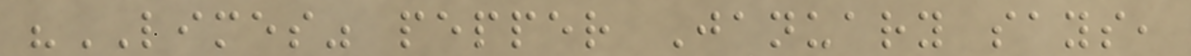"LIMES" pepper January says,
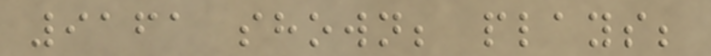9161 shown; plays;
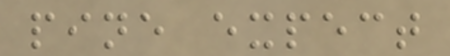pine expect
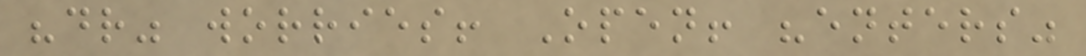"dr" worries! Open! "enters"
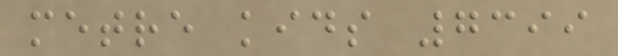metre kids 7399
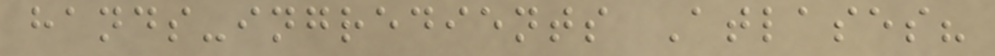hands-ingredients Atlases?
